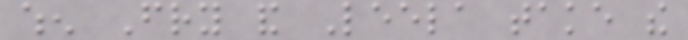when Fry and Leela take the
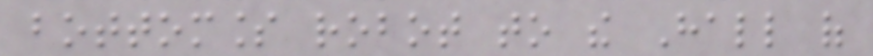bottomless robot to the Hall of
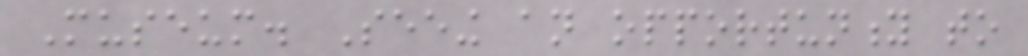Museum. Seeing an opportunity to
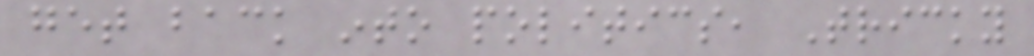get back into politics, Tricky
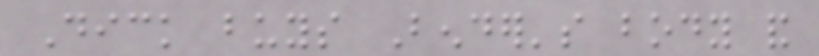Dick buys Bender's body and
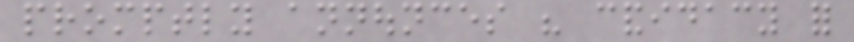promptly announces his candidacy for
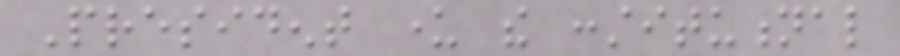President under the constitutional
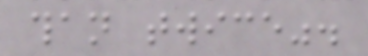than twice".
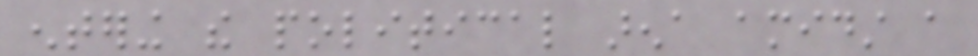entering the political arena amidst a
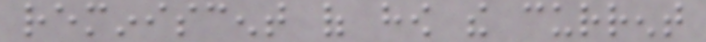reminiscent of how the current
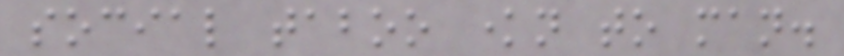social taboo known to man.
